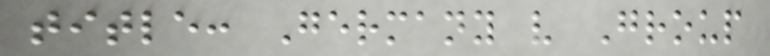title: Germany v Group
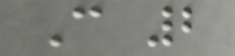C 2
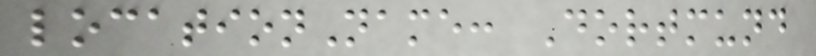locationName: Dortmund
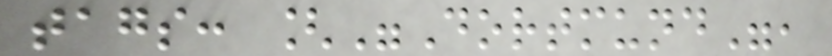tags: ["Dortmund",
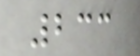233
